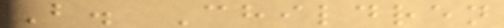B. Children
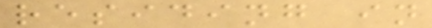residing in
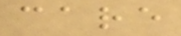care
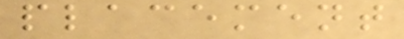placement
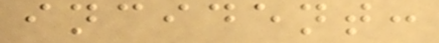incident:
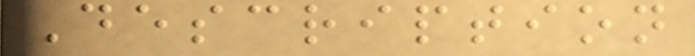Description
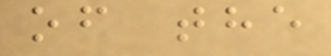of the
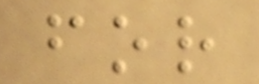for
